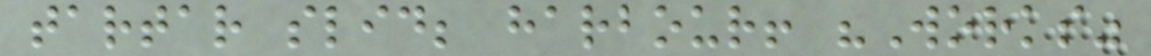tartar slid; harbour! "Works"
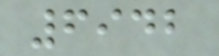6942
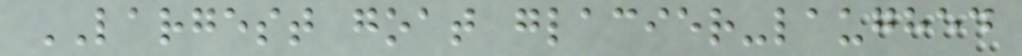LARGEST goat glacier-laughed
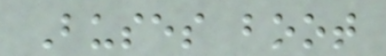Buses boot
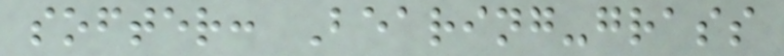softer: Bearing-grass
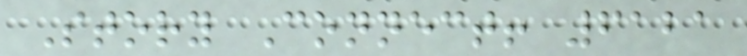Story Connect! 6121
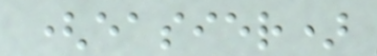(easier)
